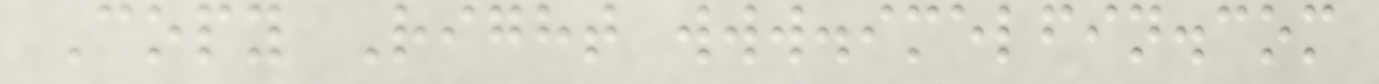Copy Right www.imelfin.com
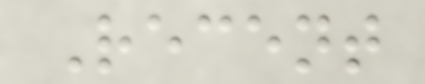Recent
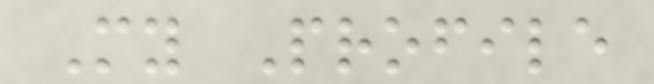My Profile
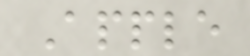Apple
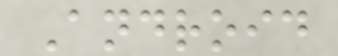Android
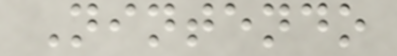Nintendo
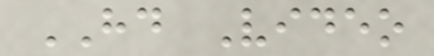HD Video
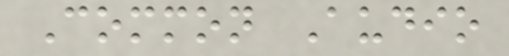Common Audio
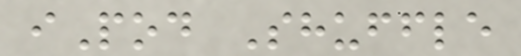iPod Shuffle
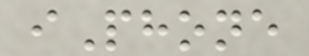iPhone
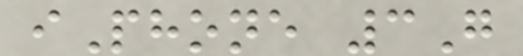iPhone 3G
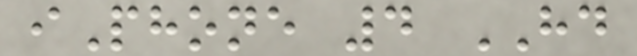iPhone 4 HD
